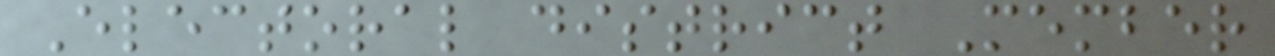Electoral district Member
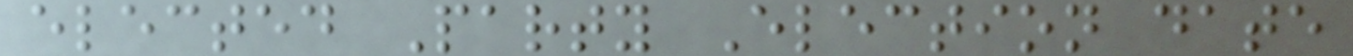elected Party Election date
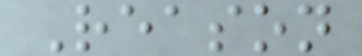Reason
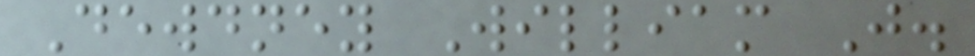Dewdney William J.
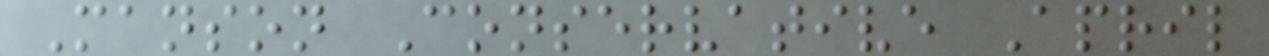Manson Conservative April
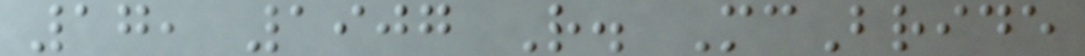17, 1907 R. McBride
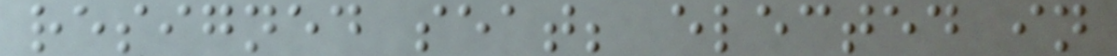resigned seat; elected in
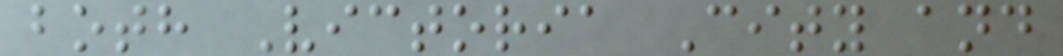both Victoria City and
